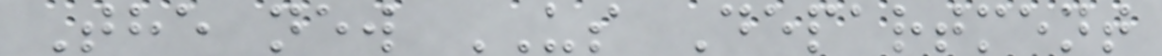The new US Department
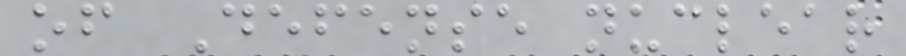of Defense nuclear
